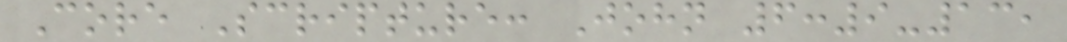Core Scripture: John 6:9-13,
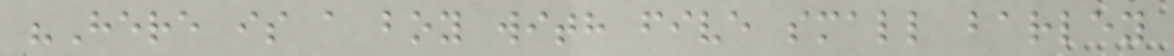"Here is a boy with five small barley
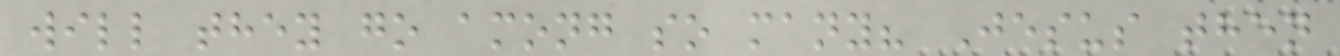will they go among so many? Jesus then
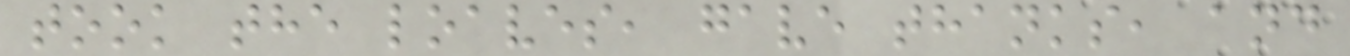took the loaves, gave thanks, and
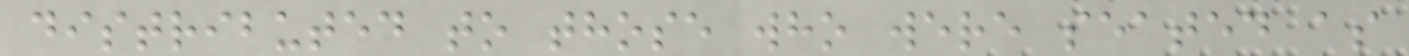distributed to those who were seated as
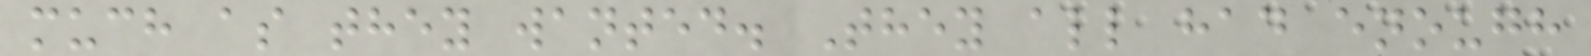much as they wanted. They all had enough
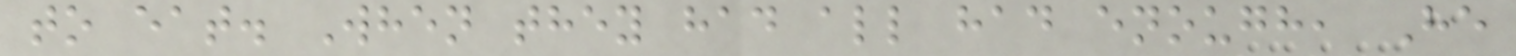to eat. When they had all had enough, He
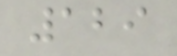129
